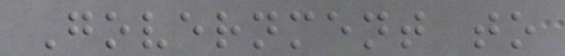Government to
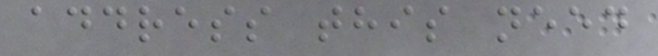address this need
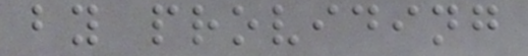by providing
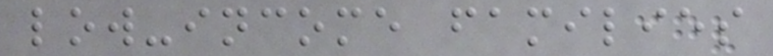low-income families
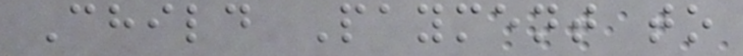Child Payment to
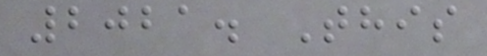2021. This
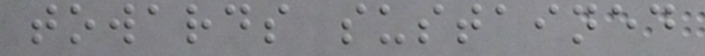towards sustained
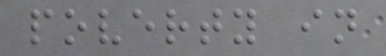poverty in
